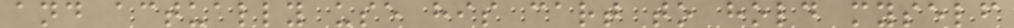and actually use his cart to hold myself
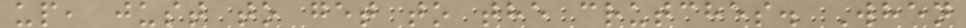up, just to get to the crutches. When
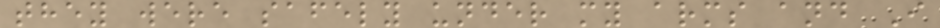they were safely under my arms and I
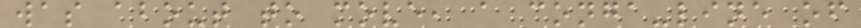was about to move, a conga-line of
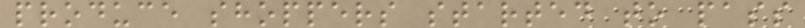produce shoppers started to pass
